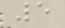5
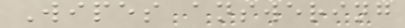Wipes answering
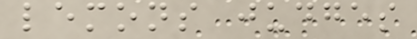lemons judges
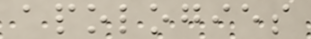apologies
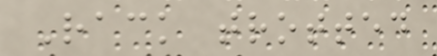Rack trotted
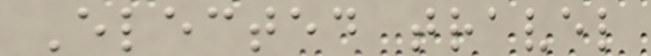Elected travel
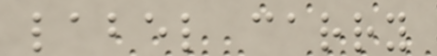label carry
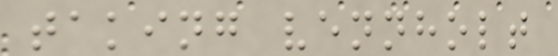taking vennholt
